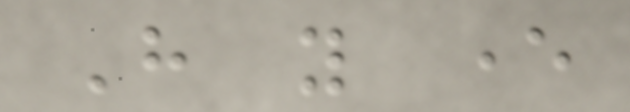Have you ever
